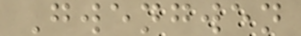Gwengwen
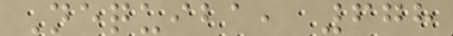Nequiba, 678
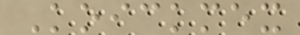Koickmex
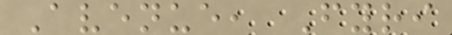Avenue, Fyri
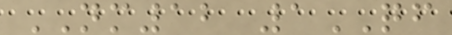NM12 1QF
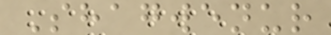Shagwenur
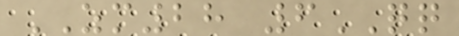ZM28 6QQ
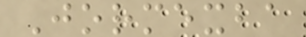Jormexba
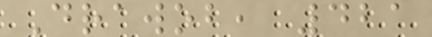Drawob, 421
